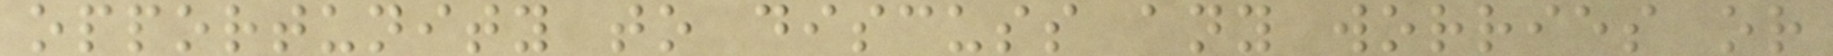opportunity to discuss any worries or
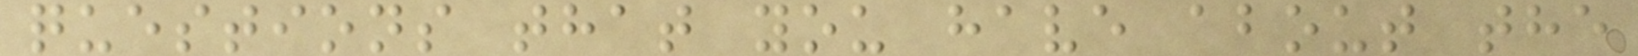questions that you have about the
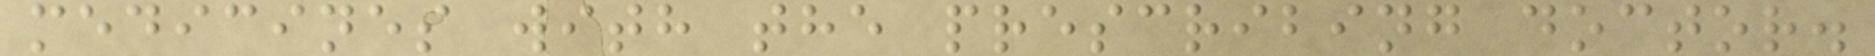medicines with the prescribing doctor.
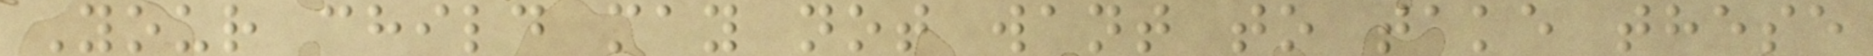Your child may not want to take these
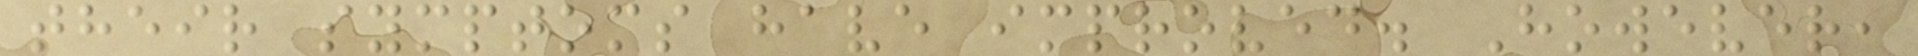their symptoms have improved. However,
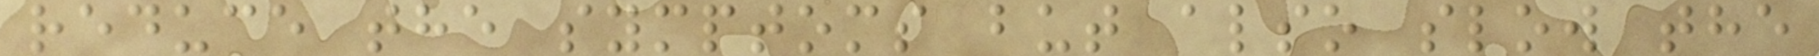reduce the symptoms but also slow the
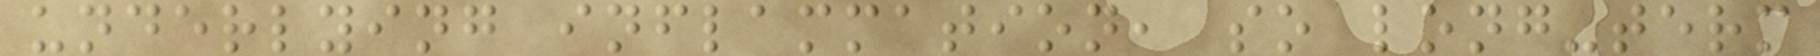underlying inflammation, so long-term
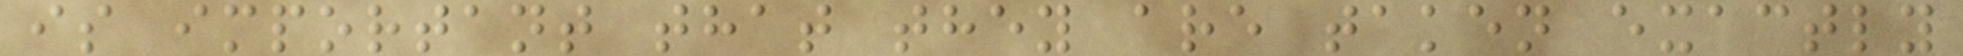is important that they are taken exactly
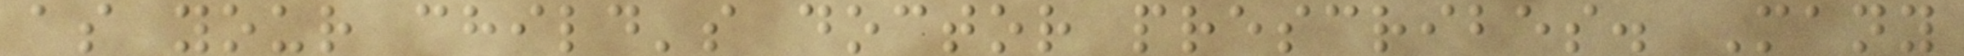as your child's doctor prescribes. Many
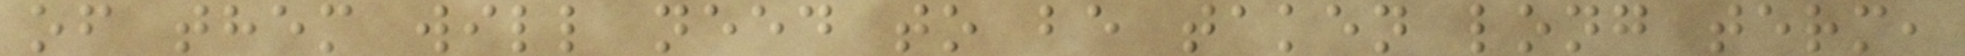of them will need to be taken long term,
